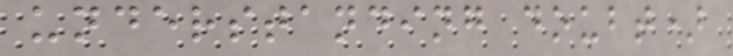understanding doubt)
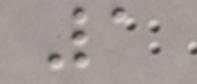1
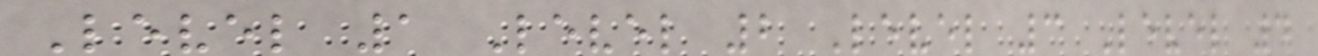Level 1 Level 2 Level 3 Level 4
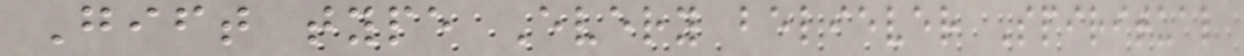Gift type Every believer Spiritual
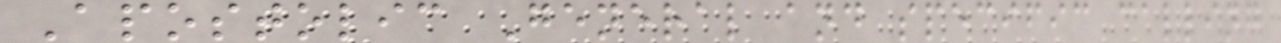Apostolic General and specific calling
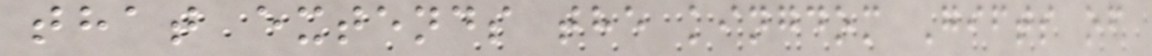that extends the kingdom Gifts of
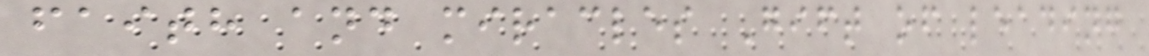faith and miracles Gift of leading
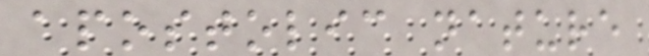apostolic nature
